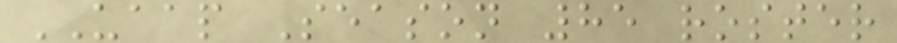UAAP Season 85 roster
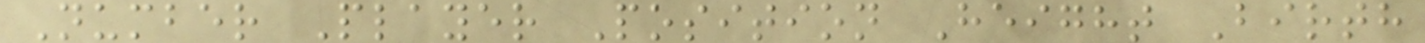Number Player Position Height Birth
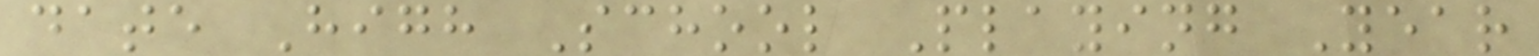date High School Playing Year
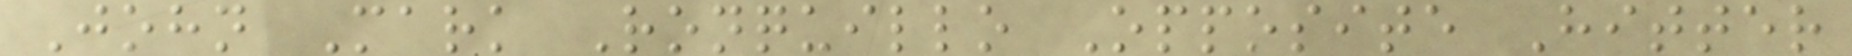John Mark Ronquillo Opposite Hitter
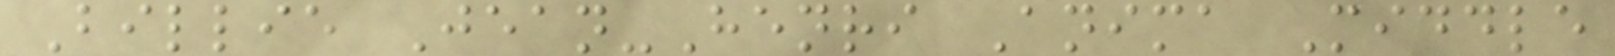Billie Jean-Henri Anima Middle
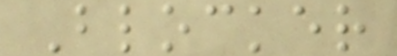Blocker
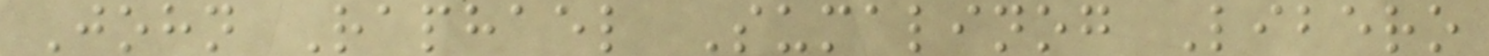John Raphael Sumalinog Libero
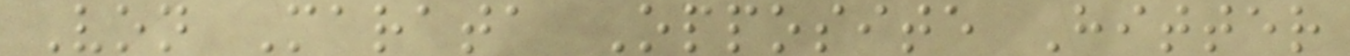Von Marata Opposite Hitter
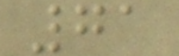71
